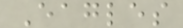Eagles
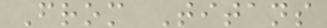From Titans
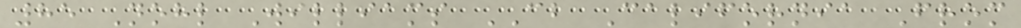85 Nohl Williams CB California From
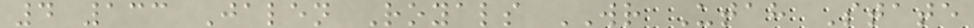4 133 Jalen Royals WR Utah State
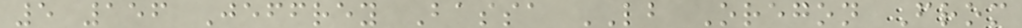5 156 Jeffrey Bassa LB Oregon From
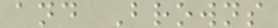and Browns
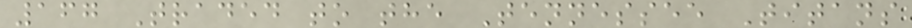167 Traded to the Tennessee Titans
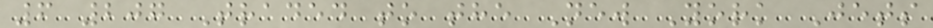6 207 Traded to the New York Jets
